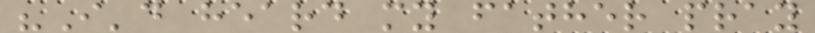"I'd heard my father pray
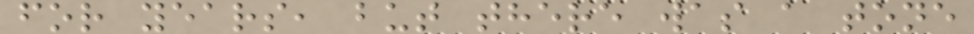for years, but there was a tone
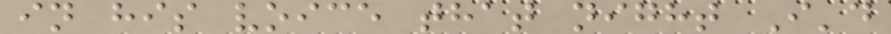in his voice that night I'd
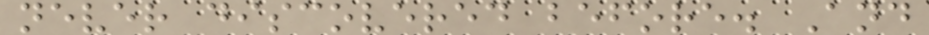never discovered before. And
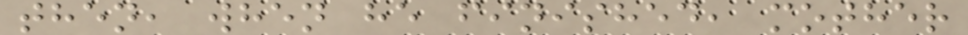then, when he finished, mother
